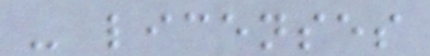- licenses
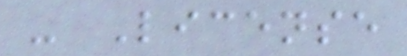- License
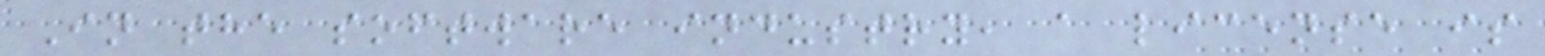In the software industry, a license is
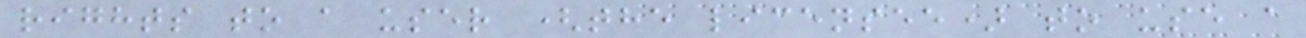rights to a user (the licensee) to use a
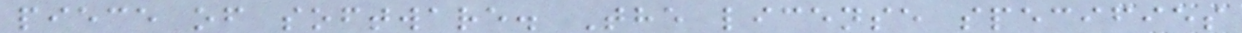piece of software. The license specifies
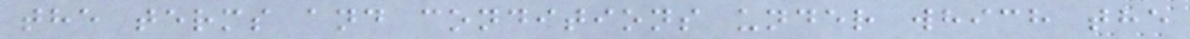the terms and conditions under which the
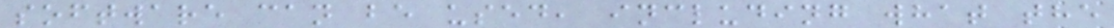software can be used, including what the
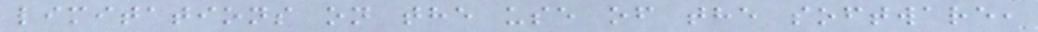limitations on the use of the software,
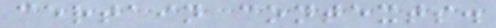certain contexts.
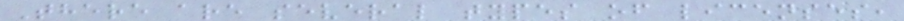There are several types of licenses,
